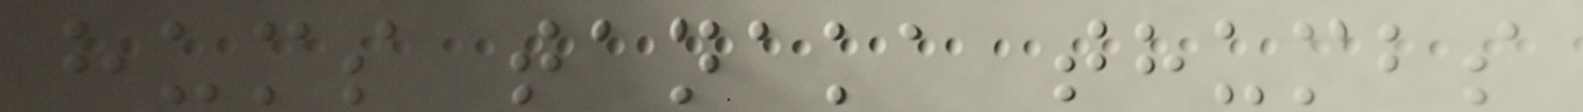hums tanaka thumbs
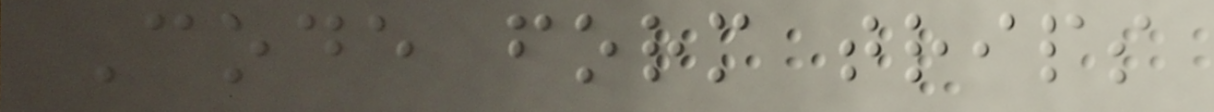Code form trips
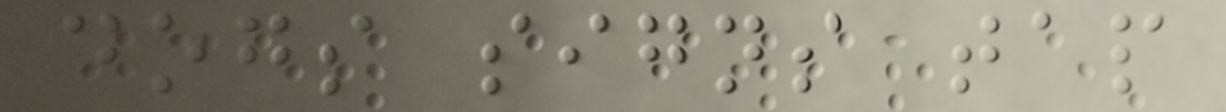dogs signs tap
